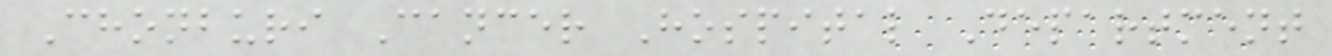Chonburi Cancer Hospital Department
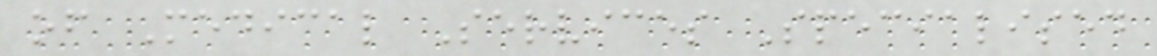of Medical Services Specialised
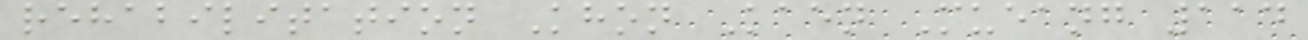rehabilitation Khon Kaen Mueang 114
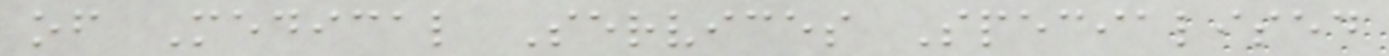of Medical Services Specialised
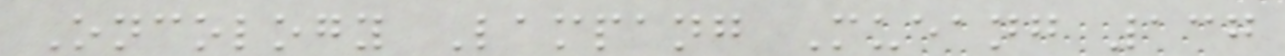Oncology Lampang Mueang 137
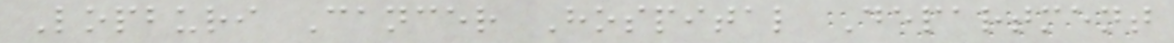Lopburi Cancer Hospital Department
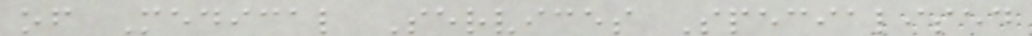of Medical Services Specialised
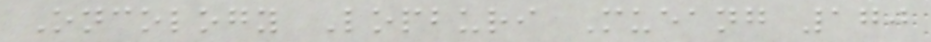Oncology Lopburi Mueang 170
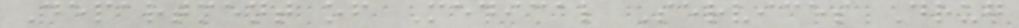Department of Medical Services Drug
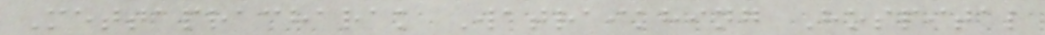Mettapracharak Watraikhing Hospital
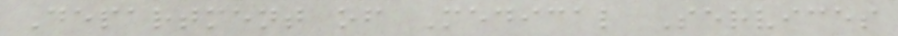Department of Medical Services
